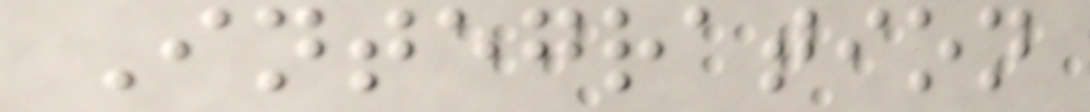Integration
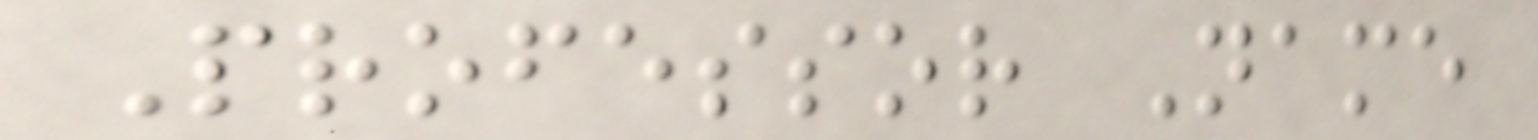Professor Name
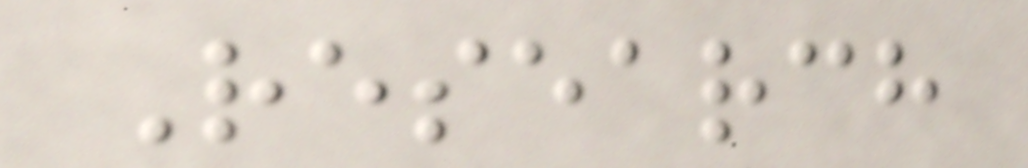Research
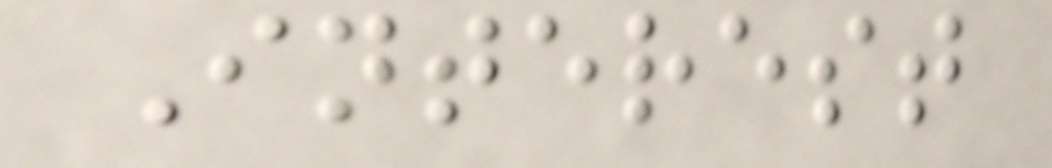Interest
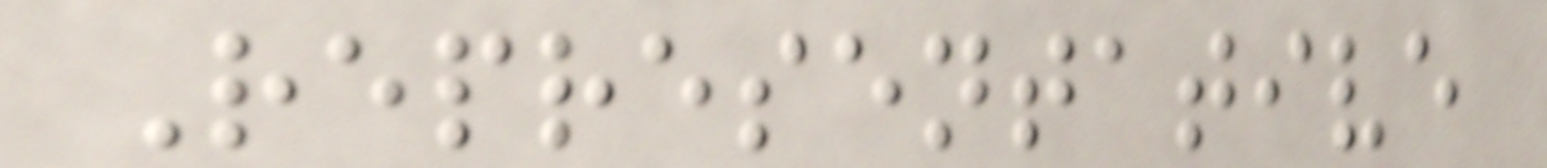Representative
